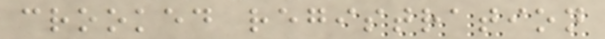crooked registration
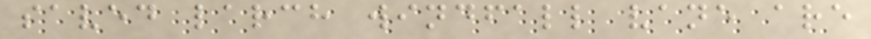saved larch windfall vane are
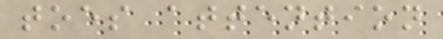toes attention
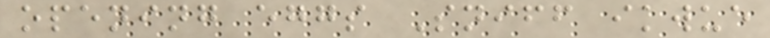opening eggs Sniff ikwue
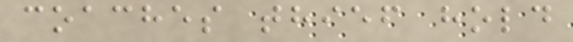coaches thief hold
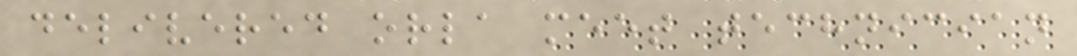delivered orla meet technician
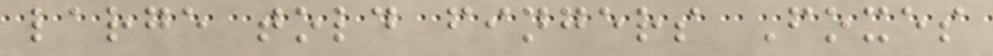large told fingers Foxes
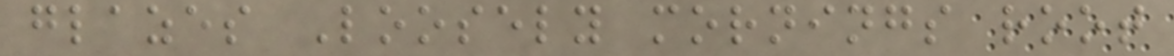glazes Loosely mornings root
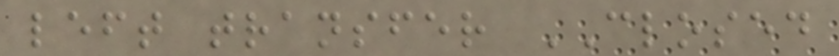left transfer CLOSED
